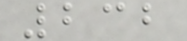232
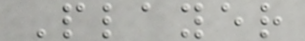Player
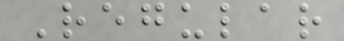Regular
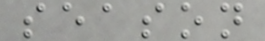season
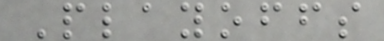Playoffs
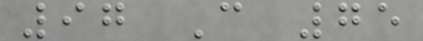97 C 75
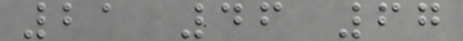21 46 67
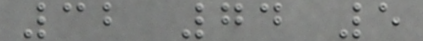32 74 5
